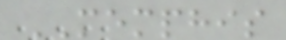MEMPHIS
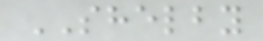SHELBY
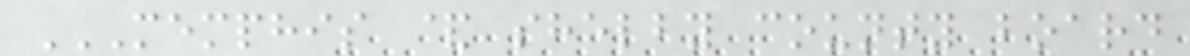MEMPHIS & SHELBY COUNTY BOARD
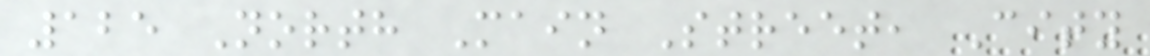125 North Main Street, City
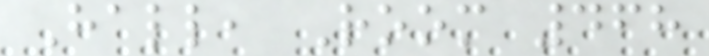Hall, Room 468
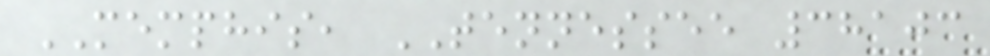MEMPHIS, TENNESSEE 38103
